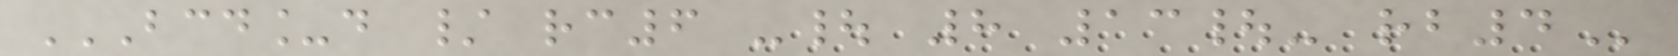BCD_D / RC6 -| 8 13|- RB4
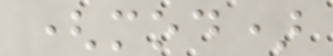(mod)
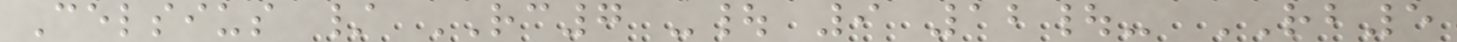Celsius / RC7 -| 9 12|- RB5
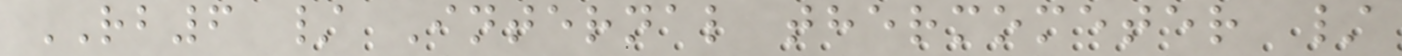RB6 / Internal thermometer /
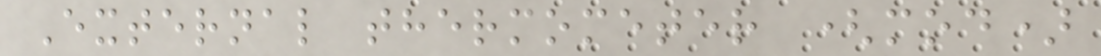External thermometer (mod)
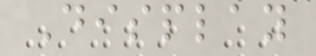Display
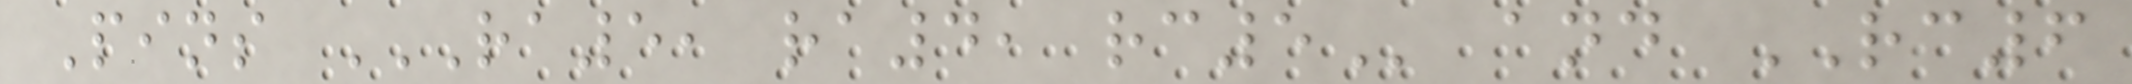Pins RA5, RA4, RC5 and RC6
